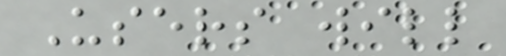Users will
